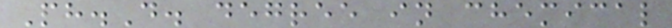Ph.D. degree in chemical
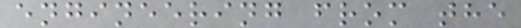engineering from the
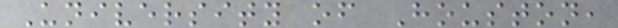University of Houston,
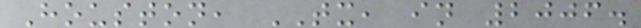Houston, TX, in 2006.
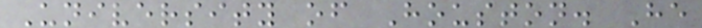University of Houston. He
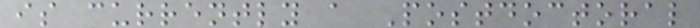is currently a Postdoctoral
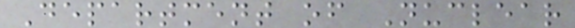Department of Nuclear
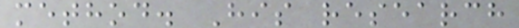method. His research
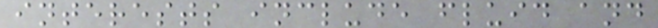interests include fluid and
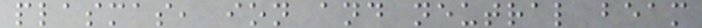plasmas, ion and neutral beam
